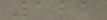121
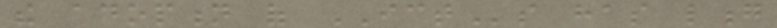the adoption of ICTs has long
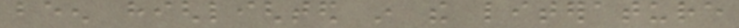been highlighted in the literature
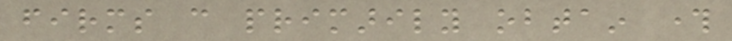firms can primarily obtain through
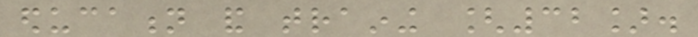education and training [32].
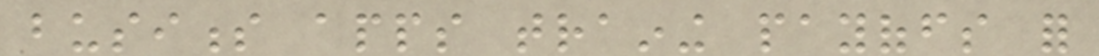business apps training payoffs for
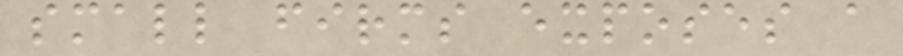small firms exposes a
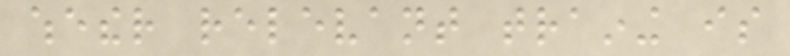whether relevant training is
